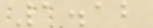1.12
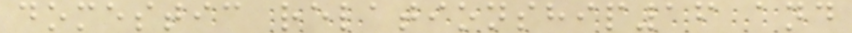domestic relationship16 and
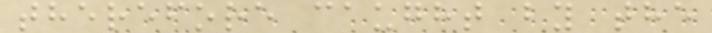therefore caught by the
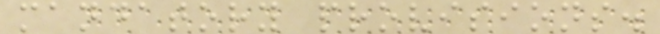mandatory provisions.
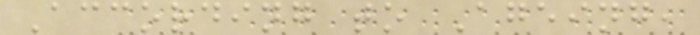According to Ageing,
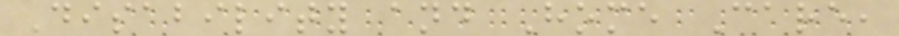Disability and Home Care,
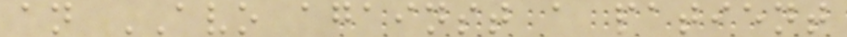an AVO against a patient
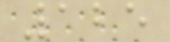125
